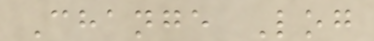Change Log
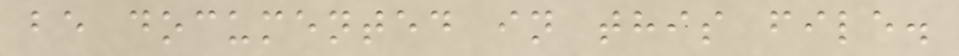be documented in this file.
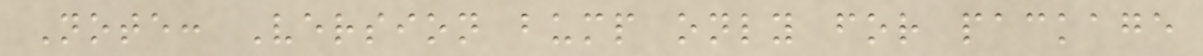Note: Version bump only for package
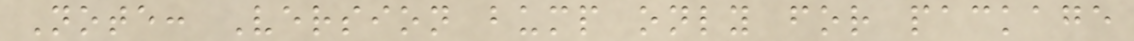Note: Version bump only for package
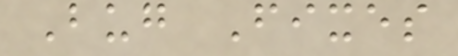Bug Fixes
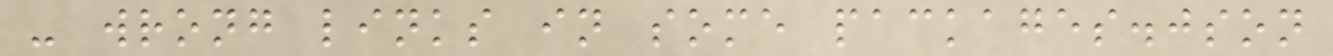- wrong links in some packages.json
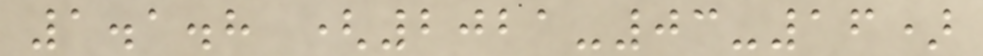1.1.8 (2021-03-16)
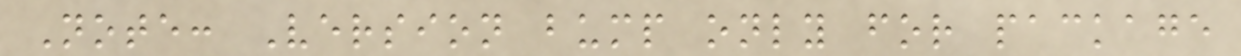Note: Version bump only for package
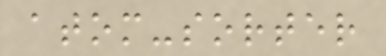atom-sorter
